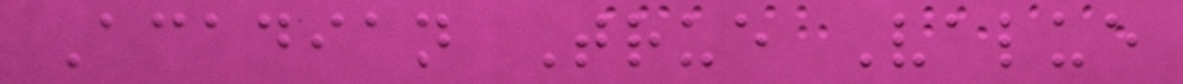Acadian True Value
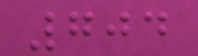704
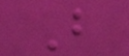B
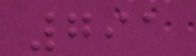791
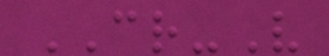CR-V
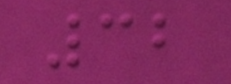32
